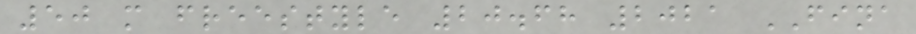50 m freestyle 20.68 2021 FINA
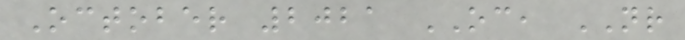October 2021 OC, NR
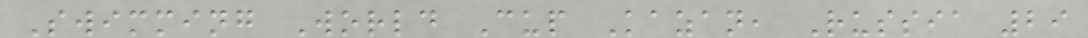Swimming World Cup Kazan, Russia 29
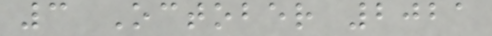3 October 2021
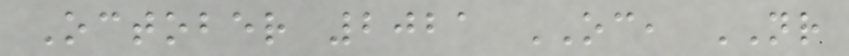October 2021 OC, NR
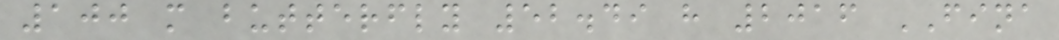100 m butterfly 52.49 h 2016 FINA
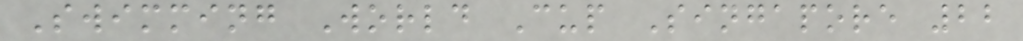Swimming World Cup Singapore 22
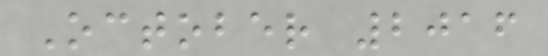October 2016
